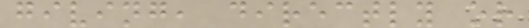giving, directly or
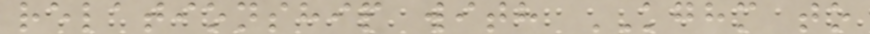relationship with KGHM to
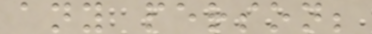any person;
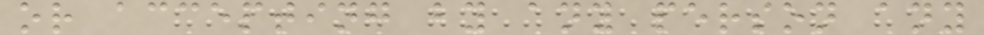or accepting by any person any
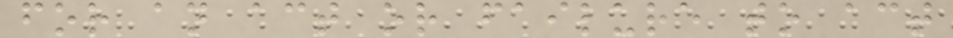for an act or failure to act
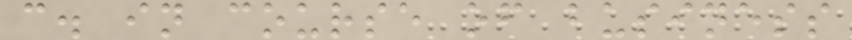c. in course of business
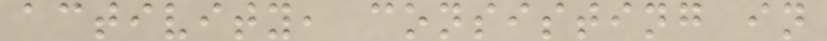activity, consisting in
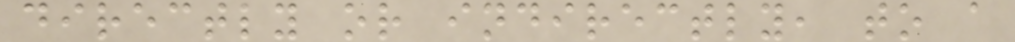directly or indirectly, to a
